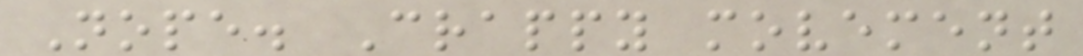Nope. Crappy movement
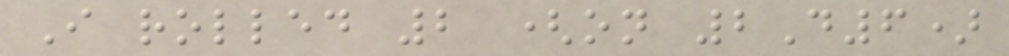I rolled 2 (on 2D6)
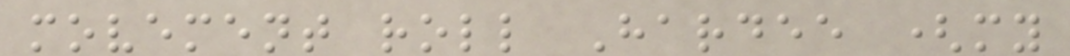movement roll Hardee (my
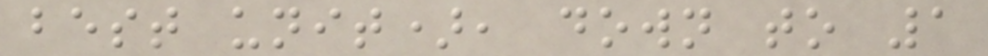best unit), down to 1
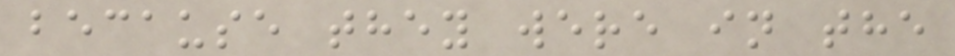because they were in the
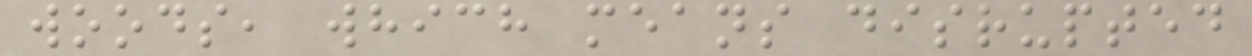woods, which means disrupted
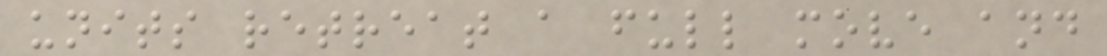units retreat a full move and
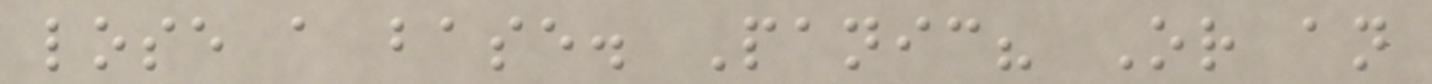lose a base. Panic? Or an
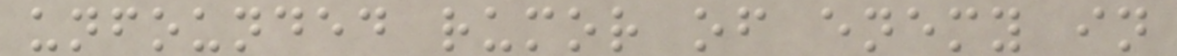unfounded rumor of enemy in
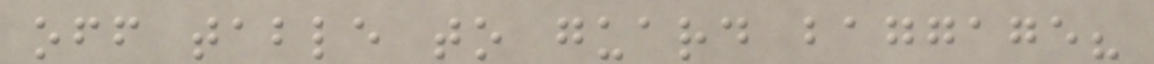off table to guard baggage?
